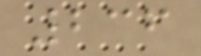236
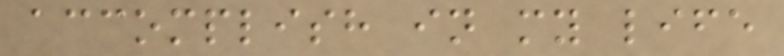accomplish in my life
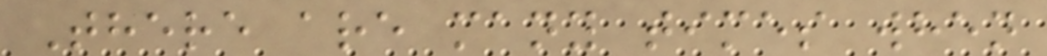There are many times when
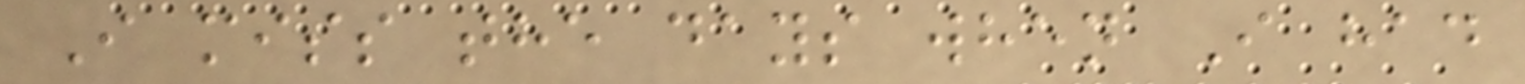I miss the days when I had
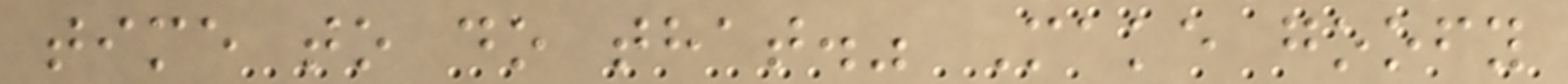time to do that." Make goofy
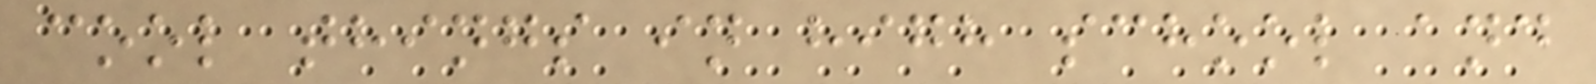cool things in high school and
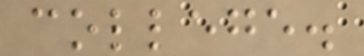college.
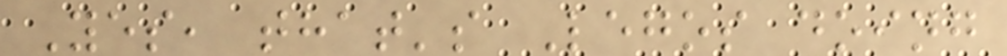Yes, that's Legos doing
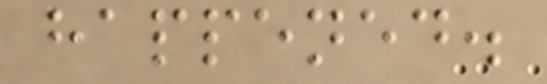happened.
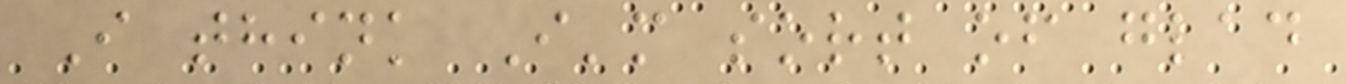I think I'm sort of glad
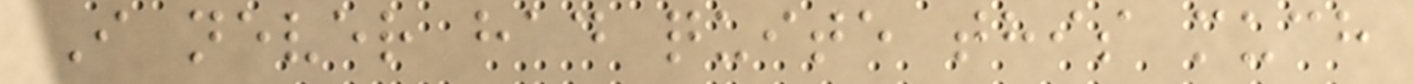I never had quite this much
